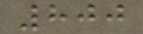800
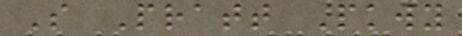S Pratt Pkwy
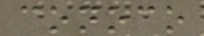conoco
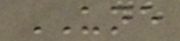UNE
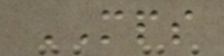MPS
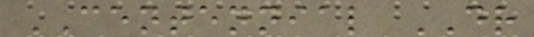CENTENNIAL DR
